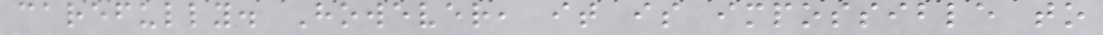carefully. However, it is impossible to
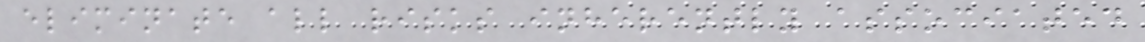eliminate all risks inherently associated
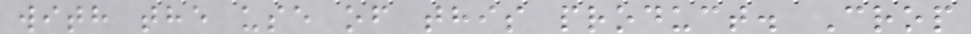with the use of this product. Crop
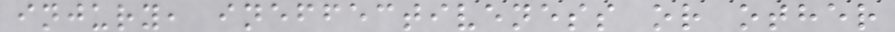injury, ineffectiveness or other
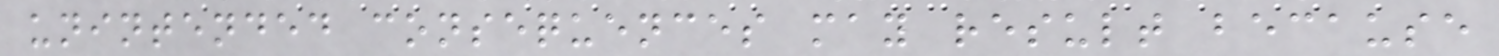unintended consequences may result because
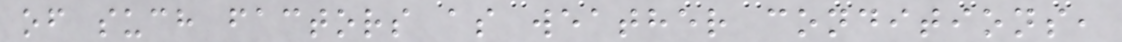of such factors as weather conditions,
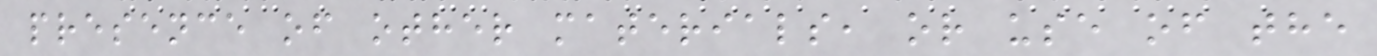presence of other materials, or use of the
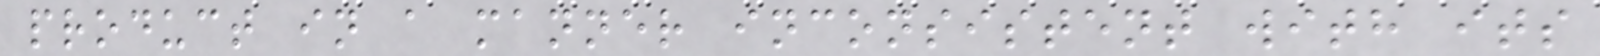product in a manner inconsistent with its
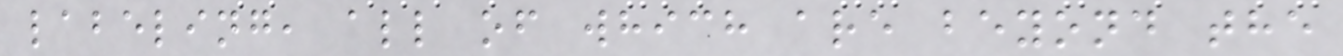labeling, all of which are beyond the
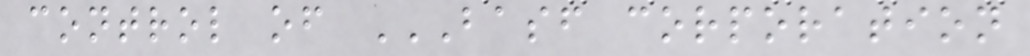control of BASF CORPORATION
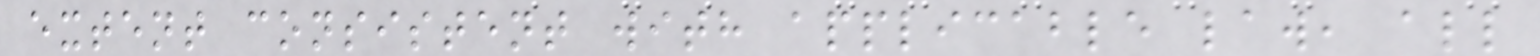extent consistent with applicable law, all
